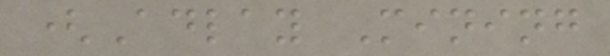(Adlay Mining
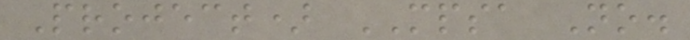Project) MPSA No.
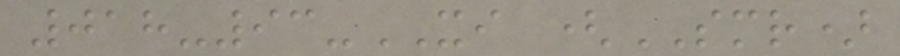018-93-XI (SMR)
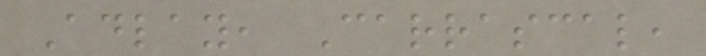Adlay, Carrascal,
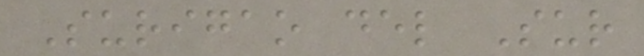Surigao del Sur
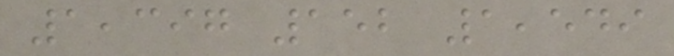1,397 152 1,549
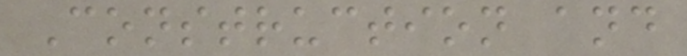Construction and
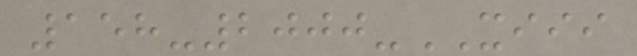158-2000-XIII
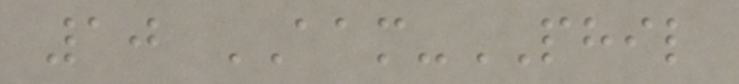10 AAM-PHIL
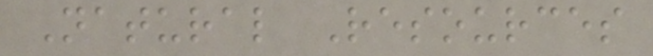Natural Resources
